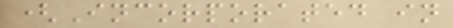(Incorporated in
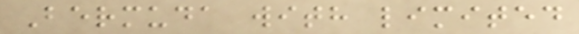Bermuda with limited
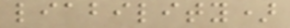liability)
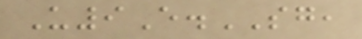U9E.SG,
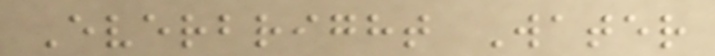Everbright Water
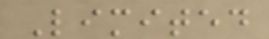Limited
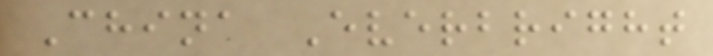China Everbright
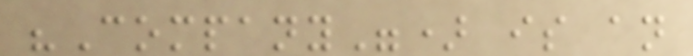"Company") is an
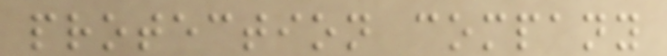protection company
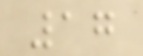17
